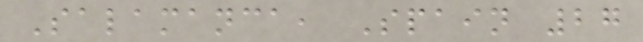Salamanca, Spain 27
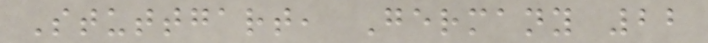Stuttgart, Germany 22
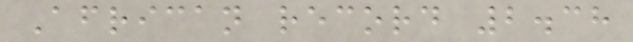African record 2.38
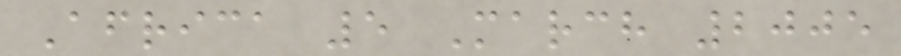Africa 5 March 2005
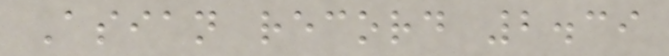Asian record 2.39
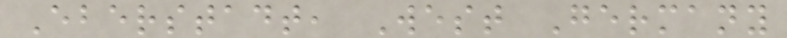Eberstadt, West Germany
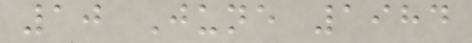10 June 1984
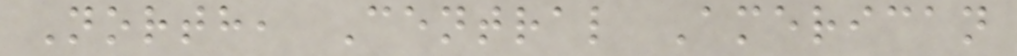North, Central American
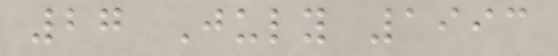27 July 1993
